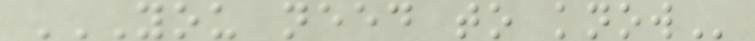YOU NEED TO KNOW
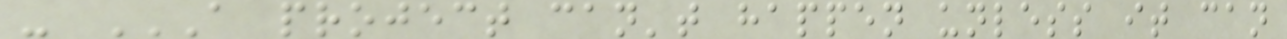- A PROJECT CAN'T HAPPEN UNLESS IT CAN
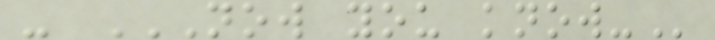- NOW YOU KNOW-
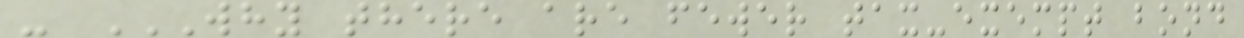- WHY THERE ARE FEWER TAX-EXEMPT BOND
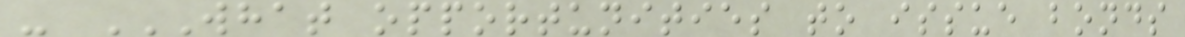- WHAT OPPORTUNITIES TO ISSUE BONDS
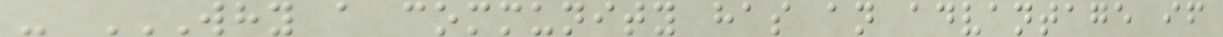- WHY A COMMUNITY HAS AN ADVANTAGE IF
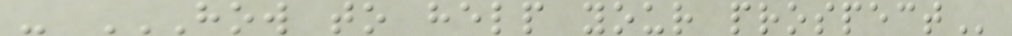- HOW TO HELP YOUR PROSPECT
